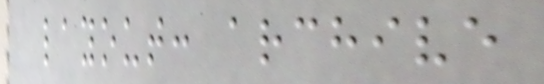layout: archive
